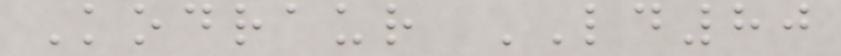Kodraur LD80
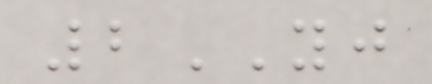2YJ
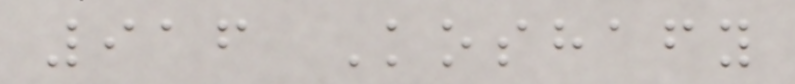916 Koshafy
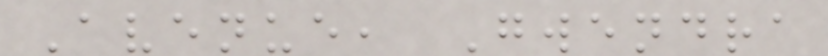Avenue, Gwendra
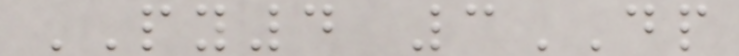PY4 3DP
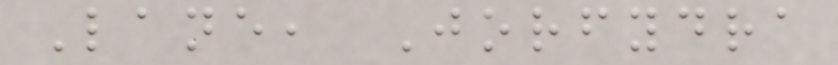Lane, Jorfydra
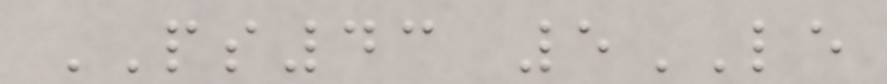PS43 5LE
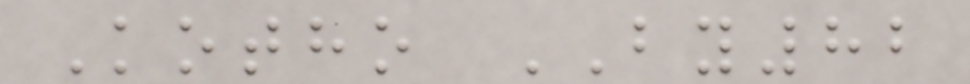Kotho BY82
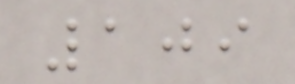109
